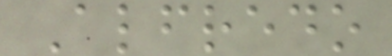Alfredo
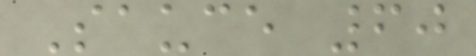Sauce 60
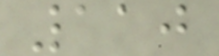110
